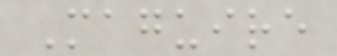Maguire
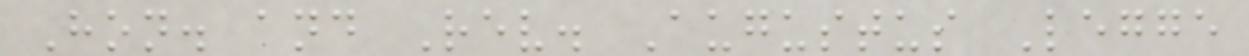Hon. and Rev. Augustus Legge
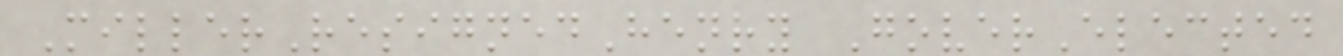MillerResignedHenry GoverElected
